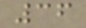36
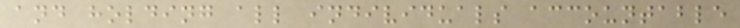and holding all individuals accountable
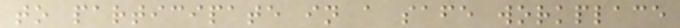to participate in a safe workplace
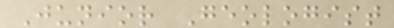Junior Geologist
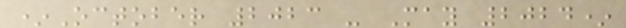*October 2023 - May 2024*
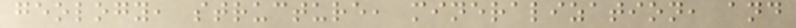geology, structure, mineralization, and
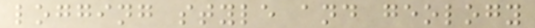logging style and geology
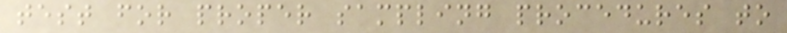test for proper sampling procedures to
